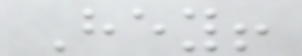Hey!
